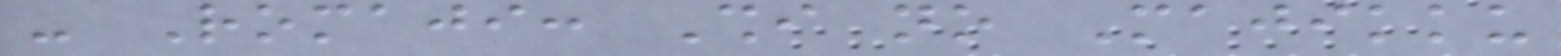- Romaji: Shi no Majikku
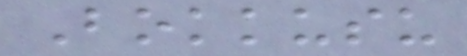Bokkusu
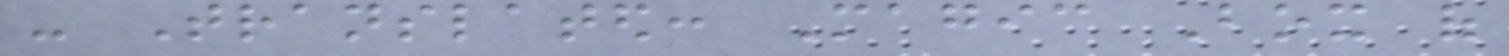- Translated: Magic Box of
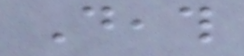Death
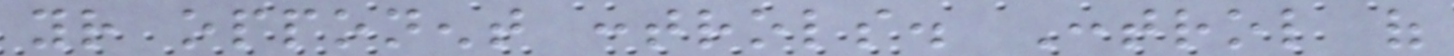your opponent controls. Control of
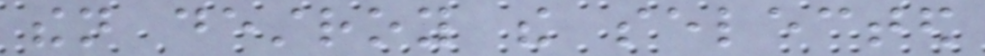then destroy the selected
